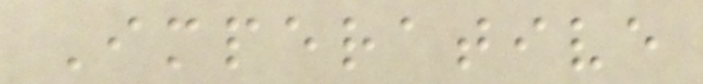Imperative
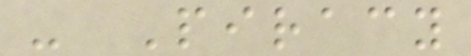- Piracy
